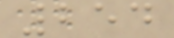254
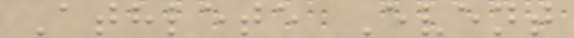Athlete Event
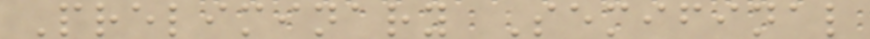Preliminary Semifinal
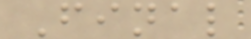Final
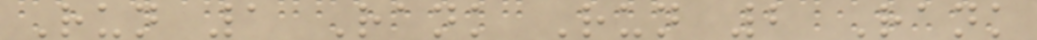Run 1 Rank Run 2 Rank
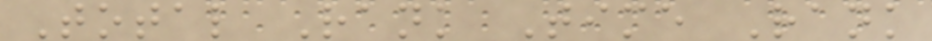Total Rank Time Rank
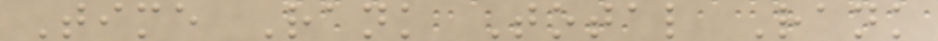Time Rank Total Rank
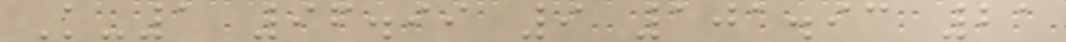K-1 96.99 9 101.93 21
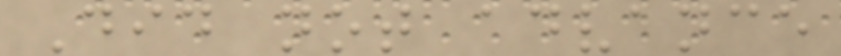Did not advance
